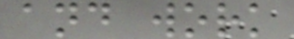and work
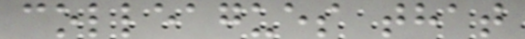colleagues that
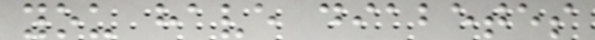you have diabetes
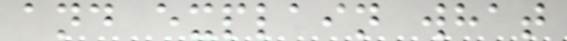and explain what
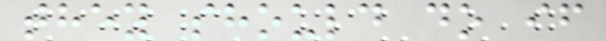they should do if
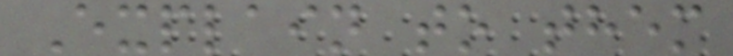Explain to them
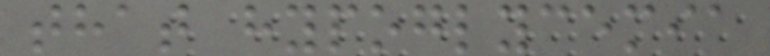that hypoglycemia
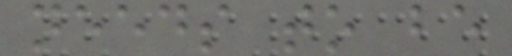needs to be
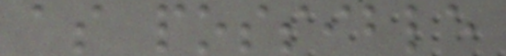as possible
